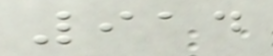914
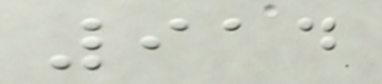914
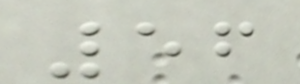56
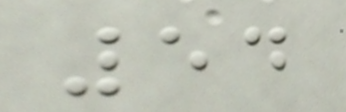54
